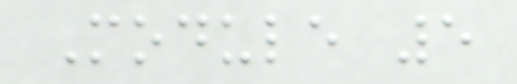Module 5
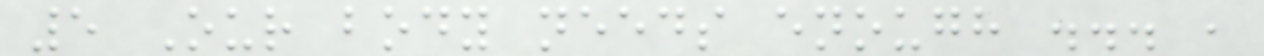5 Our body needs enough ... ,
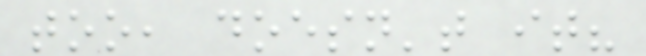too, doesn't it?
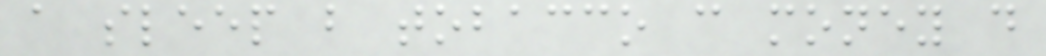a sleep b tobacco c money d
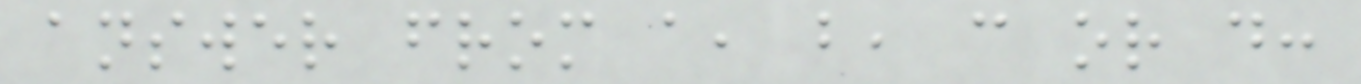answer from a, b, c or d:
